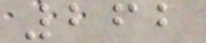262
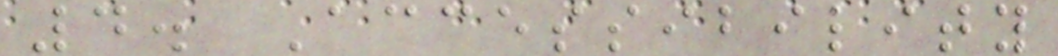4. Accessibility
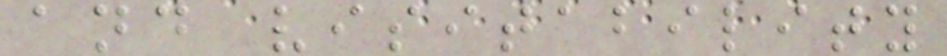and visitability
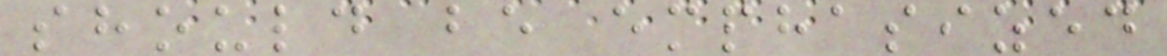should be emphasized
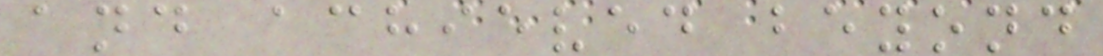and achieved beyond
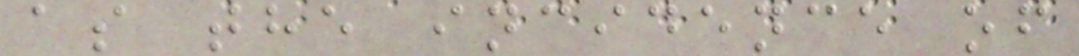as the incidence of
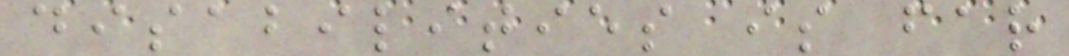disabilities is far
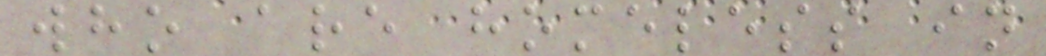who are homeless in
